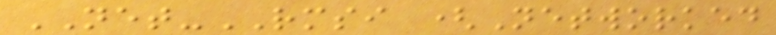NET-RMSI (Networked
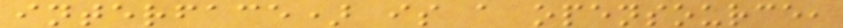interface) is a opensource,
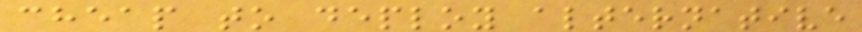cheap to deploy alternative
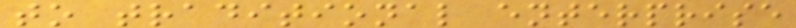to traditional enterprise
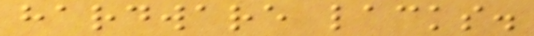hardware lacks.
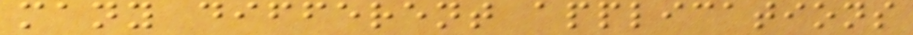many different applications
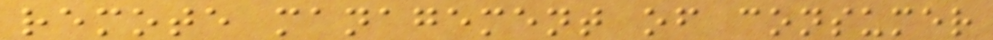remote management of consumer
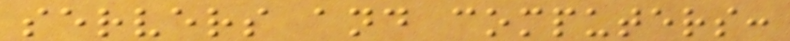servers and computers:
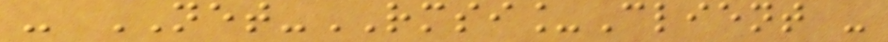- NET-RMSI_Client -
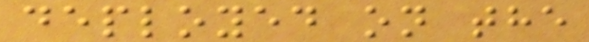deployed on the
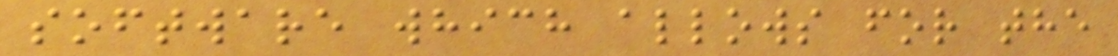software which allows for the
